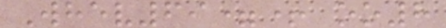Whev69=+ oo8
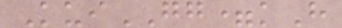KuiGG=kH
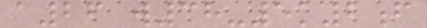a26 w38-5k2f
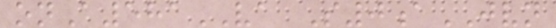onA581VA S0aJVN
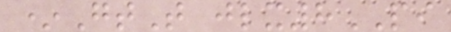*GtT jlx8PI
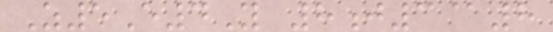Z5E4Y 8j3@8
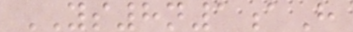YS8n1aH
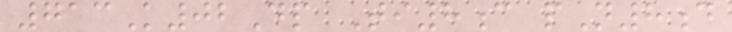713K02Dp Ti8c pN8d
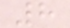8
